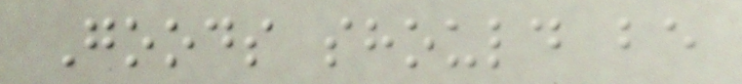Goods should be
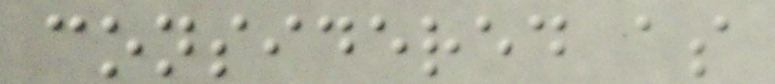considered as
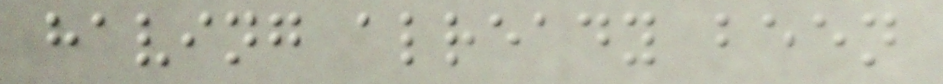having already been
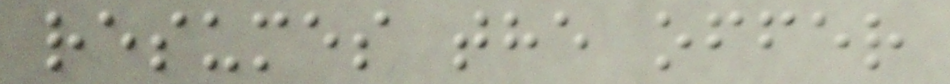resumes the offer
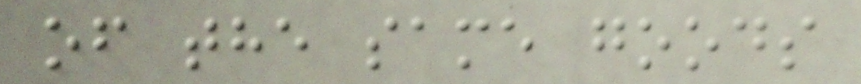of the same goods
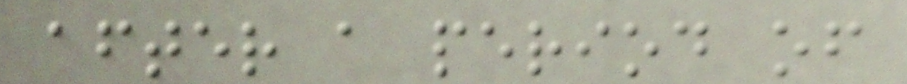after a period of
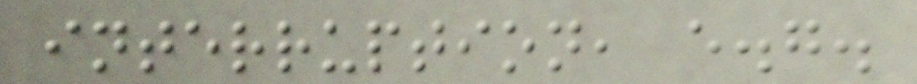interruption, e.g.
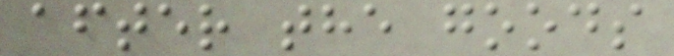after the goods
